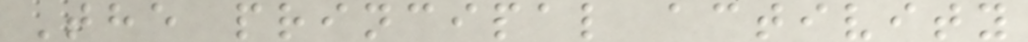The principal activity
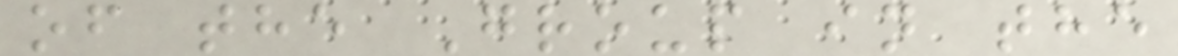of the Group in the
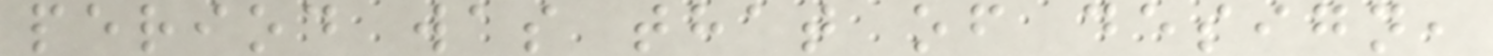period was that of design,
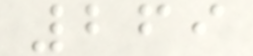269
